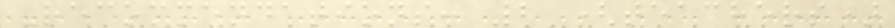Recommendations: 2 (teachers)
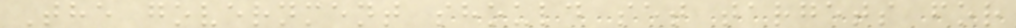The government should set targets for
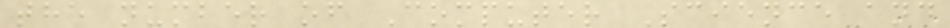the number of Computer Science and
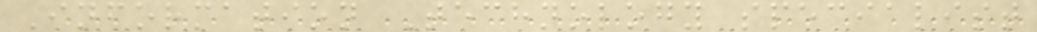Information Technology specialist
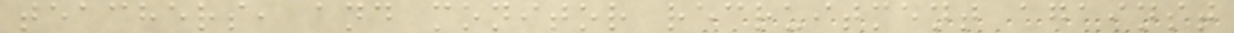teachers, and monitor recruitment against
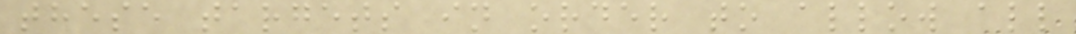these targets in order to allow all
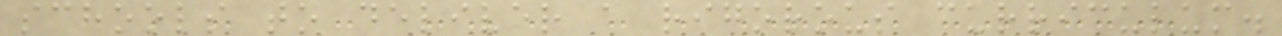schools to deliver a rigorous curriculum.
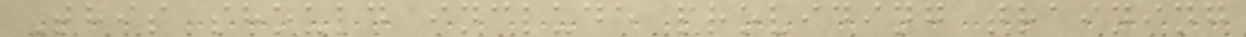This should include providing training
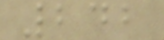242
